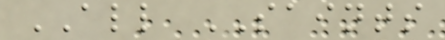ALL SAINTS
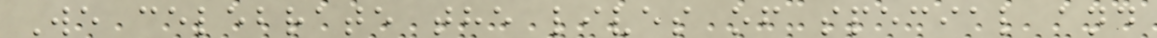We celebrate the lives of special and
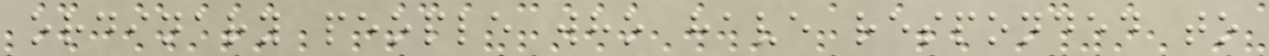ordinary people who have responded to
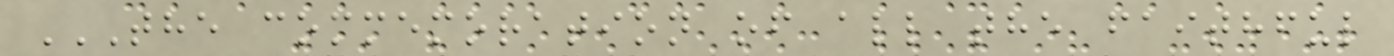THE COMMEMORATION OF ALL THE FAITHFUL
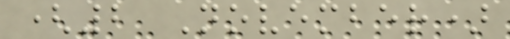(2 November)
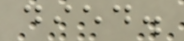died.
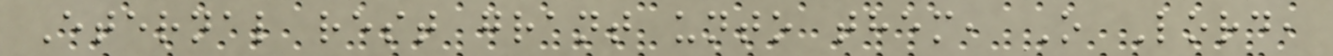Eternal rest grant unto them, O Lord,
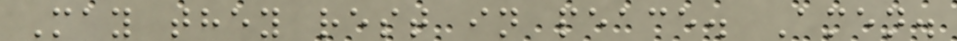May they rest in peace. Amen.
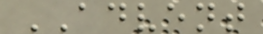ADVENT
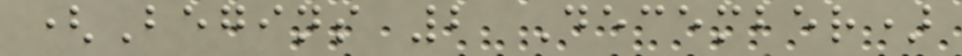(Begins 2 December)
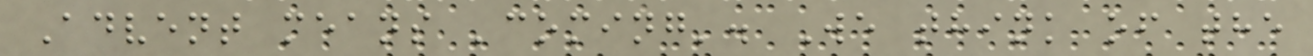Advent means 'coming'. We think of the
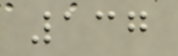137
